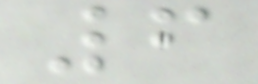6
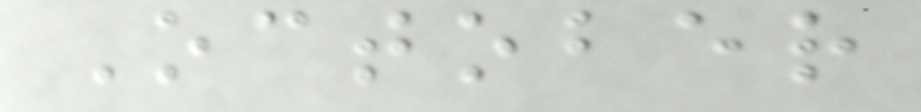October
